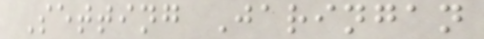Setting Jaringan
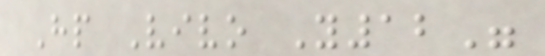Hp Vivo Y12"
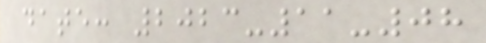date: 2023-11-08
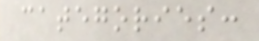categories:
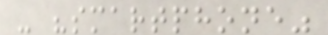- "smartphone"
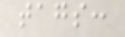tags:
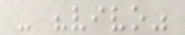- "vivo"
